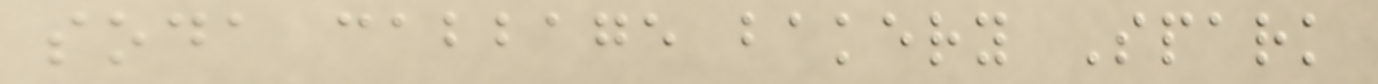soda cabbage bakery Spark
